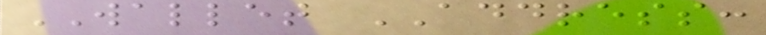WALLET ADDRESS:
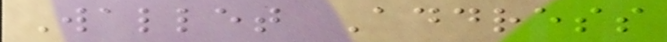Wallet Address
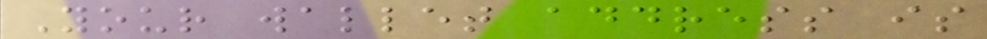Your wallet address is
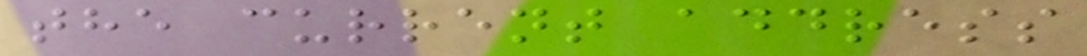the current address
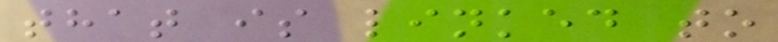that is linked to
